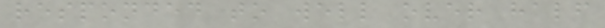responded to well over half
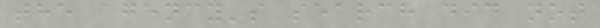the agency's search did not
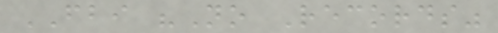FBI "No Records"
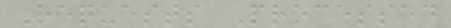Requests Processed
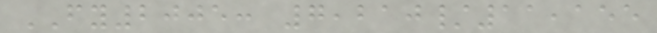FY2005: 7,210/11,155
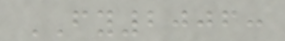FY2006:
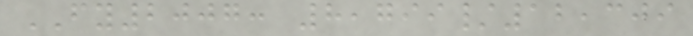FY2007: 8,799/12,309
